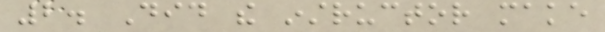2. Did the instructor make
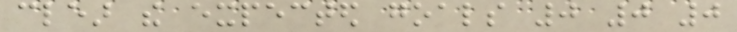clear the expected goals 0 0 0
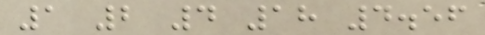1 2 4 18 4.56
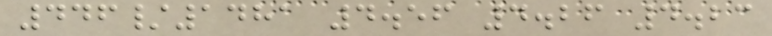446/1481 4.56 4.26 4.23
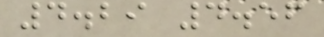4.29 4.56
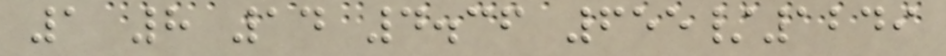1 8 14 4.36 655/1249
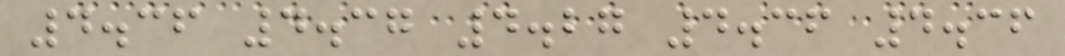4.36 4.37 4.27 4.36 4.36
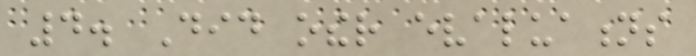4. Did other evaluations
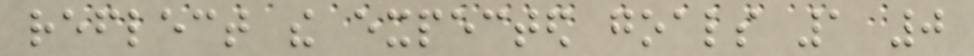reflect the expected goals 1 0
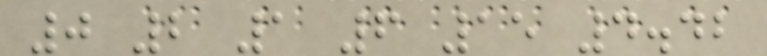0 2 1 6 15 4.42
